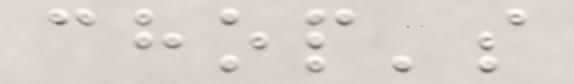chop's
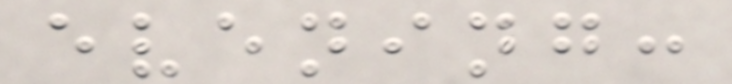evening:
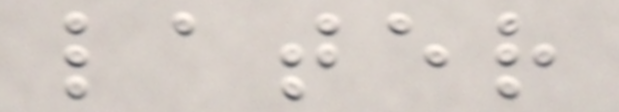later
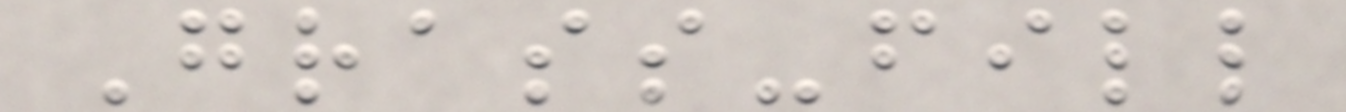Grass-fill
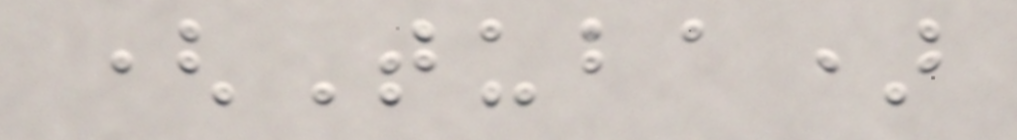(Tuba)
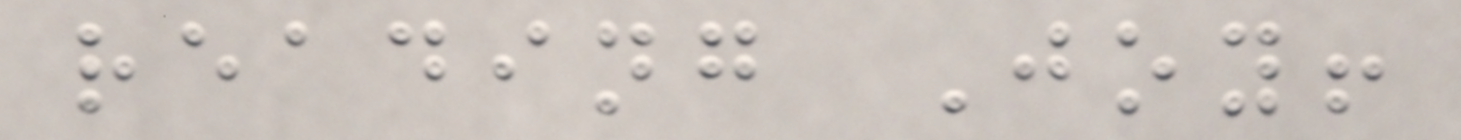reading Joy!
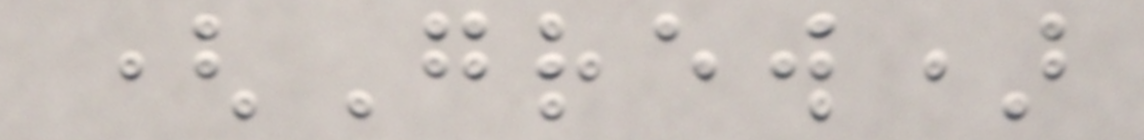(Grew)
